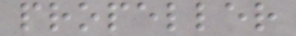propeller
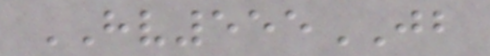HV555JB
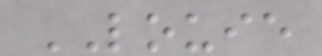LOUIE
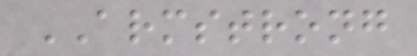ARMSTRONG
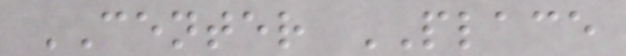CENTER PLACE
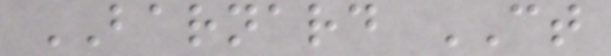BARNARD CT
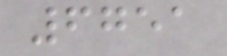6751
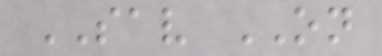SAV ON
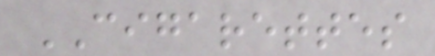CIGARETTES
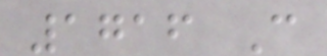1716 C
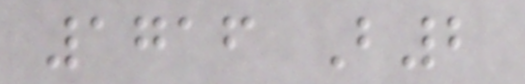1716 B2
